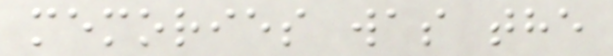memories was the
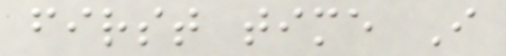first time I
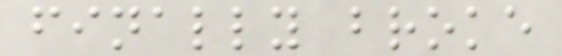finally broke
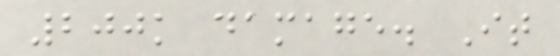200k damage. It
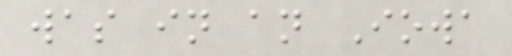was in an Iowa
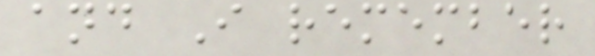and I remember
